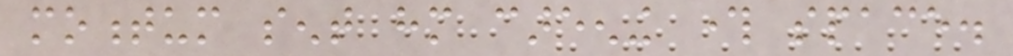momentum sent him careening through space.
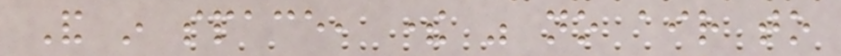And in space, there was no air to
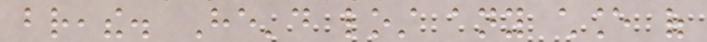breathe. He'd lost any chance of
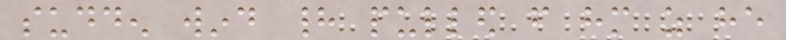sudden wind had pulled from him as he
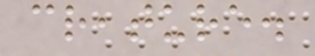creature.
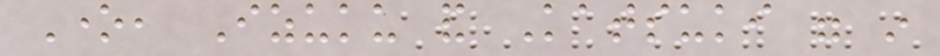One, Izuku and Katsuki were in
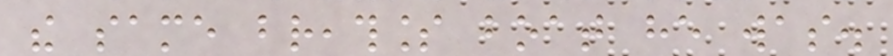the same breathless boat he was.
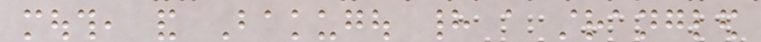mouth, and Bakugou had a strangled
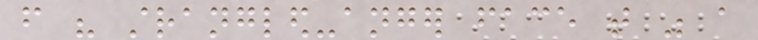from his strangled-anger face that was a
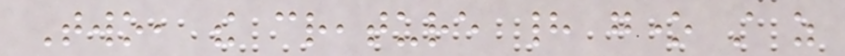Two, the creature had gone still as
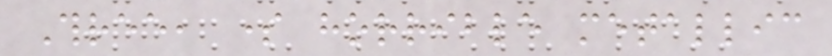Three, some horrible metallic
